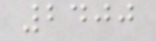2400
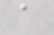a
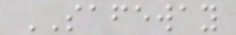SAFEWAY
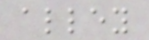alley
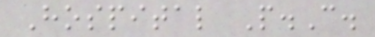Hospital P.C.
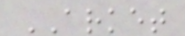ARKET
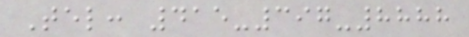Tel: 415-397-8888
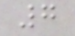7
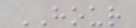HOUR
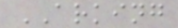ARKING
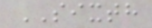SIXTH
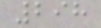298
